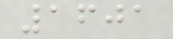1601
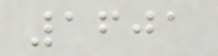1601
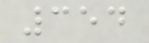354
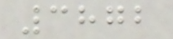3872
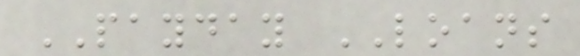PAYDAY LOANS
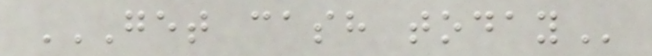GET CASH TODAY
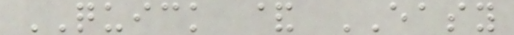QUICK & EASY
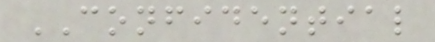CONFIDENTIAL
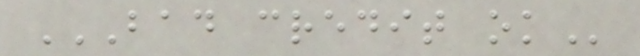BAD CREDIT OK
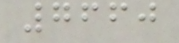7660
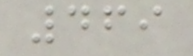469
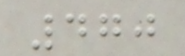470
